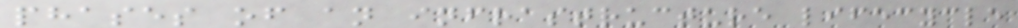phases of an infrastructure lifecycle
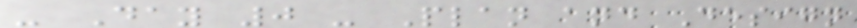- Day 0 - Plan and Design
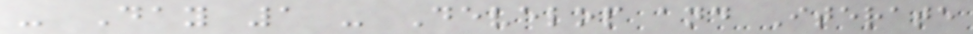- Day 1 - Develop and Iterate
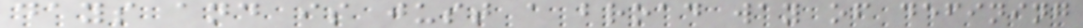days and is just a broad way of defining
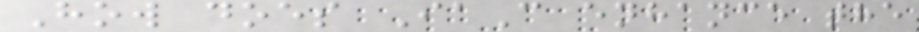How does IaC enhance the
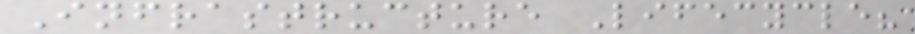Infrastructure Lifecycle?
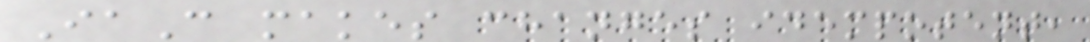IaC makes changes idempotent,
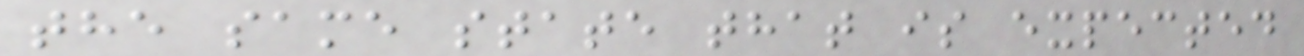the same state that is expected
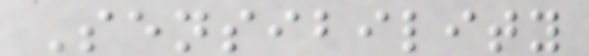Sensibility
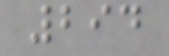294
